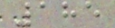185
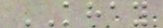KHAY
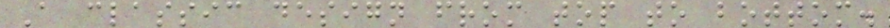A classic design from top to bottom.
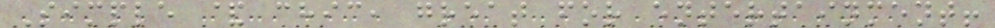Simple & chic, great for entertainment!
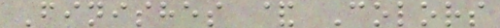Finishes & Colors
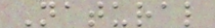Natural
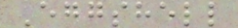Eggshell
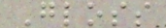Gloss
